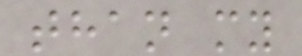than my
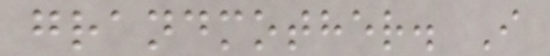grandmother. I
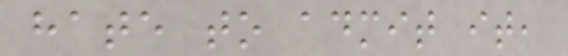hate to admit it,
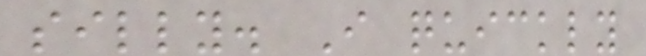silly. I quickly
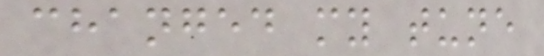changed my tune
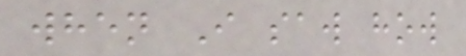when I saw how
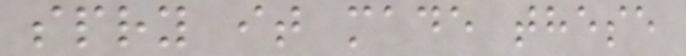spry it made these
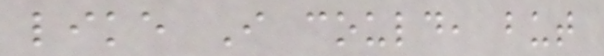like I could, but
